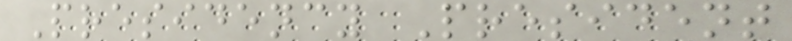Presidency President
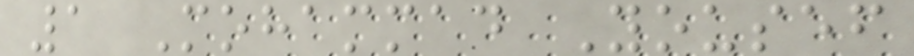1 Mohammad Yousef
